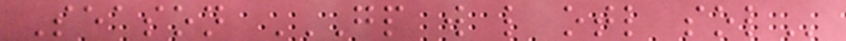Season GP W L OTL SOL
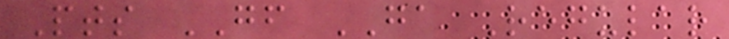Pts GF GA Regular
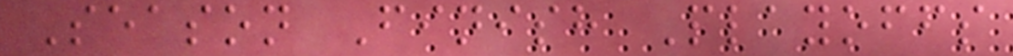Season Finish Playoffs
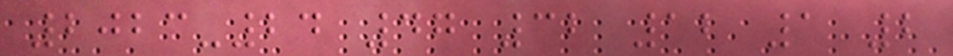2023-24 47 32 12 1 2
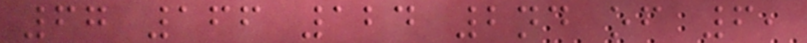67 166 124 2nd of 6,
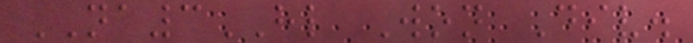NA3HL Won Div.
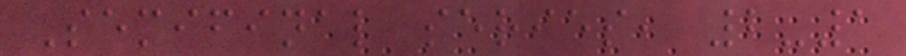Semifinal series, 2-1
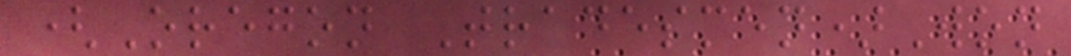(Oregon Tradesmen)Won
